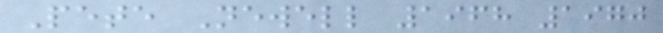Pete Newell 1968 1970
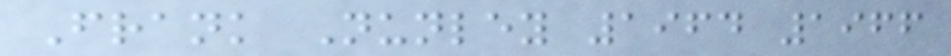Frank Nunley 1964 1966
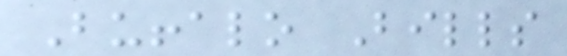Buffalo Bills
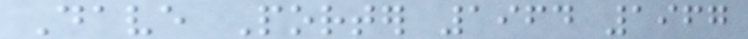Dave Porter 1964 1967
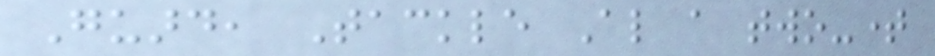Guard, Tackle Also a two-time
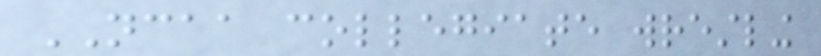NCAA collegiate wrestling
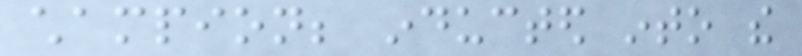champion; inducted into the
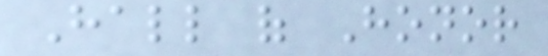Hall of Honor
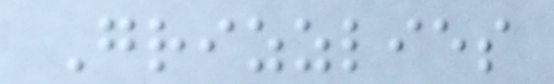Grizzlies
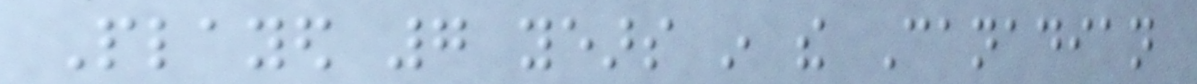Played 7 years in the Canadian
